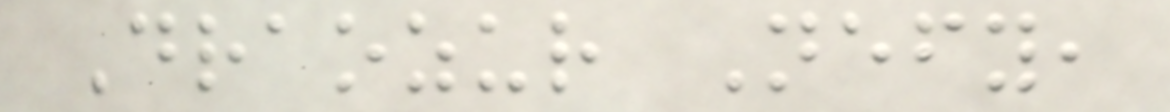Draozur Nefy,
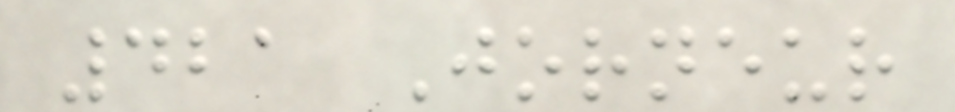421 Jorneur
